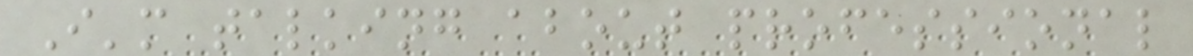I'm talking about professional
